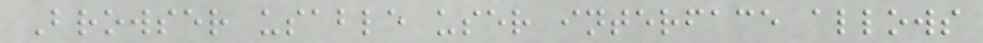Browser usable user interface allows
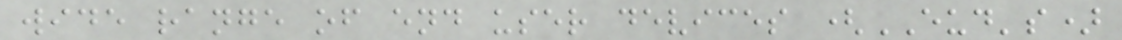wide range of end user devices (EUD's)
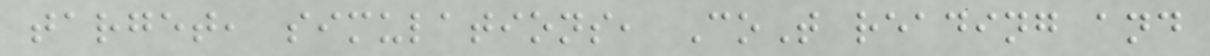target, simulations, CoT reading and
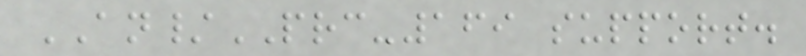AN/PRC-169 support.
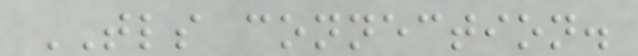TLS connection.
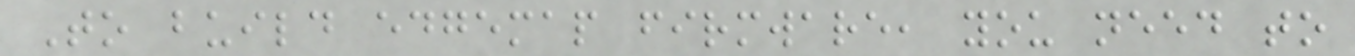To build edgemap firmware, you need to
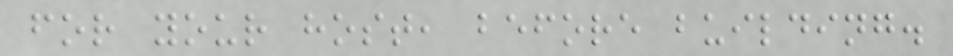for your host, before building.
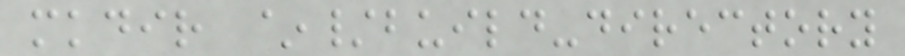mkdir ~/build-directory
